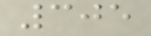305
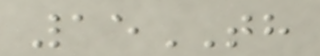15TH
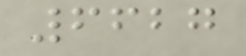6627
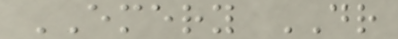EMERY DR
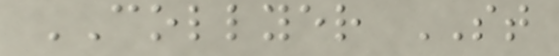COLLYER ST
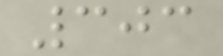303
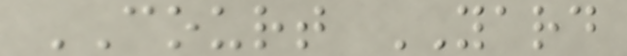COURT YARD
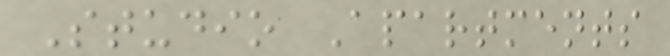Studio Apartments
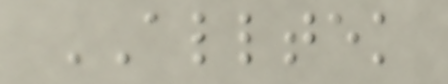ALLTEK
